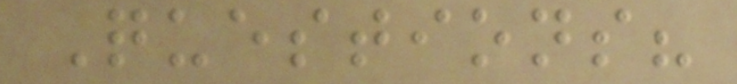Questions?
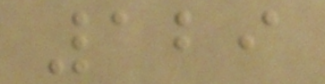129
